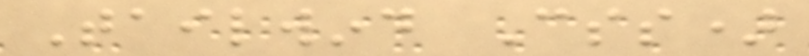Tailwind Css)
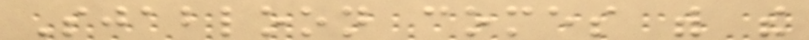Sjabloon comes with the
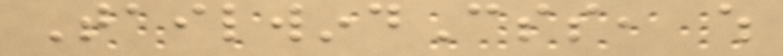TailwindCss, which
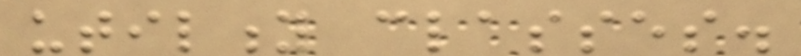utility classes.
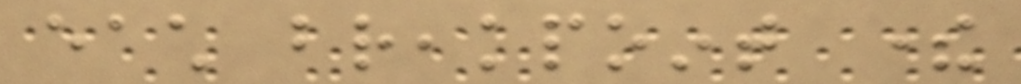each breakpoint there
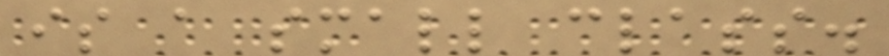is a small class.
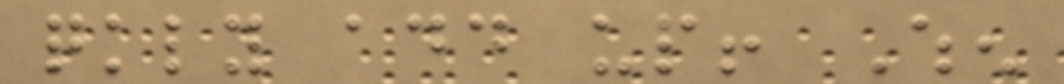quickly add up! When
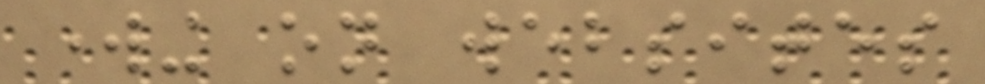working on websites
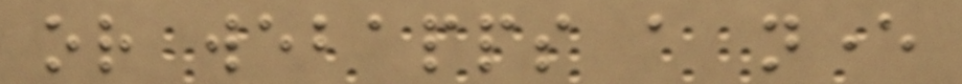or webapps a never
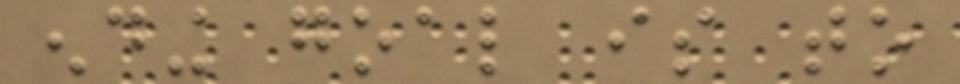ending goal is to
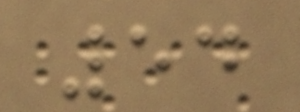54
